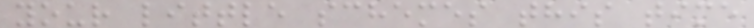your little schemes this time
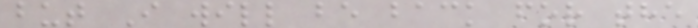but I will be back for the
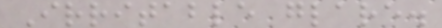Irritable glare.
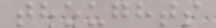thoughts
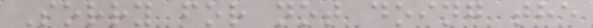Sorry for not doing the
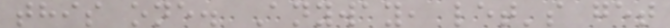this one. Anyway, let's get
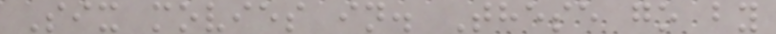Six movies in. These go by
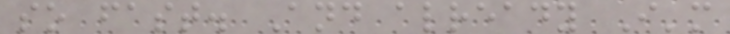so fast. And already I'm
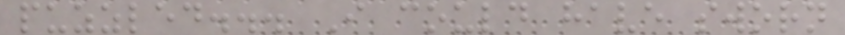puzzled... I could have sworn
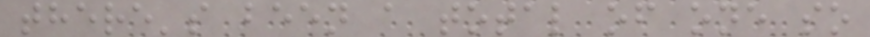there's been a total of one so
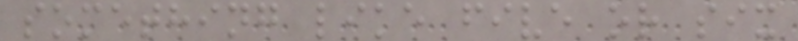something like five or six
